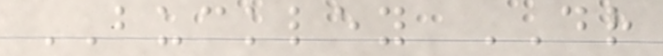BUCKLEY DR
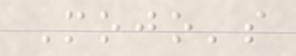Mojo's
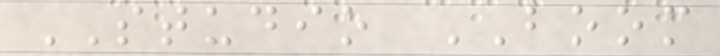STUDIO BOOM
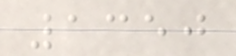1350
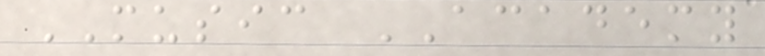MUSIC ACADEMY
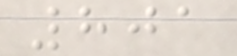801
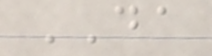DA
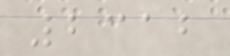2312
